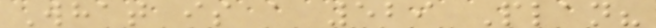What is a 529 Plan?
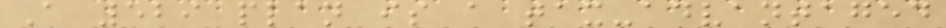A 529 plan is a tax-advantaged
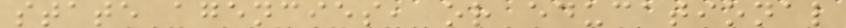state agencies, or educational
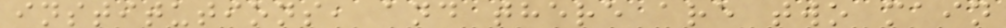institutions, and there are two main
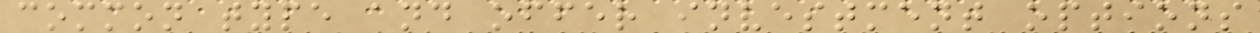common type and offer investment options
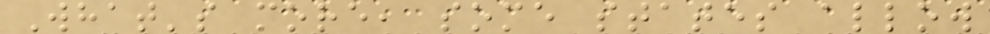What's more, some states allow
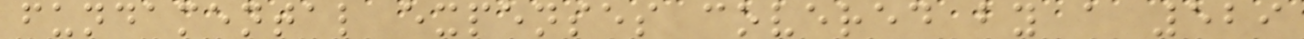fundamental expenses covered by a 529
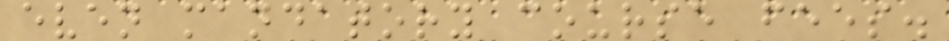even mandatory course fees.
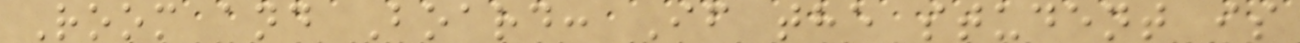Room and Board: If the student is
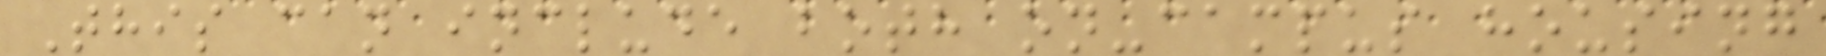This can include both on-campus housing
